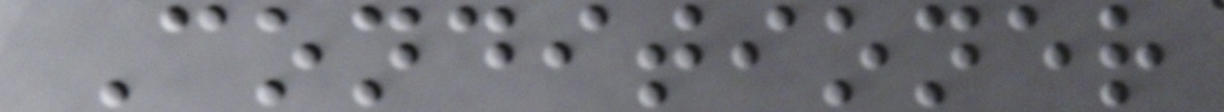Conditioner
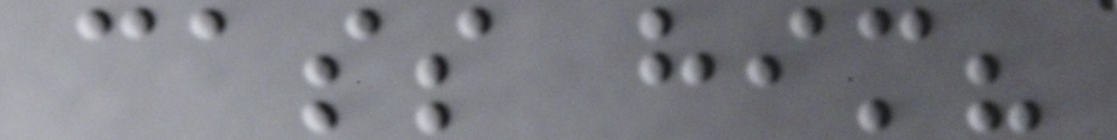cass him?
